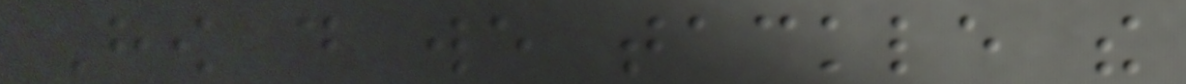How do we tackle the
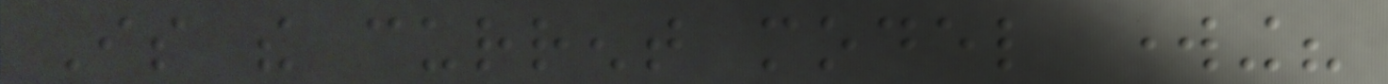Is the current model working?
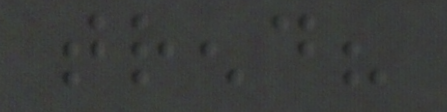trend?
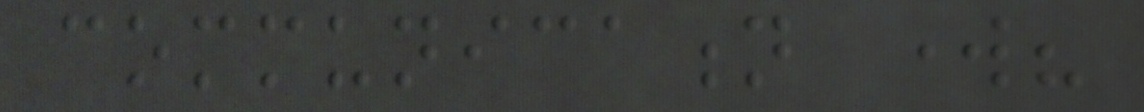communication work?
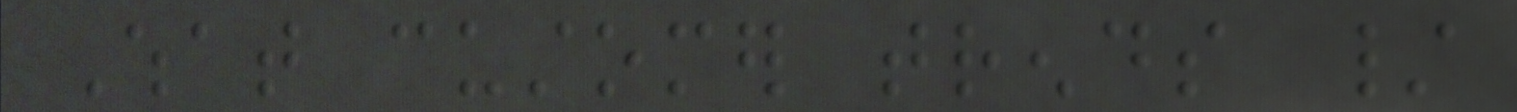What customer trends /
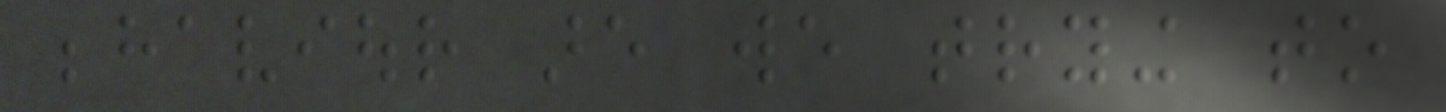behaviour are we trying to
